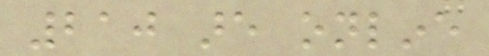210 are online
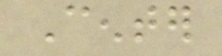Center
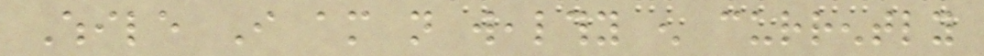While I am not wealthy enough currently
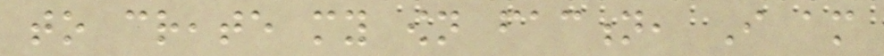to create my own faction, I am
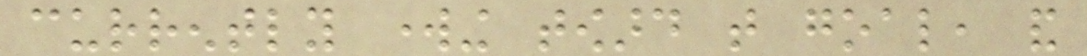currently working toward that goal, and
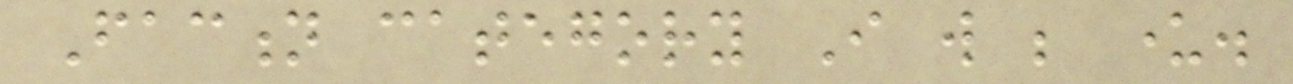Faction category I will be under.
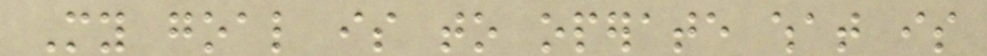My goal is to operate what is
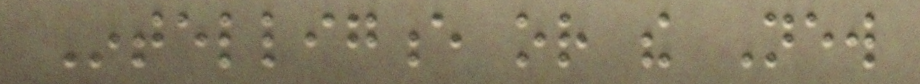Intelligence or the New
